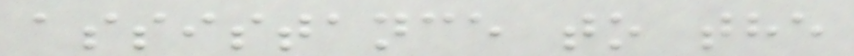assistance to the
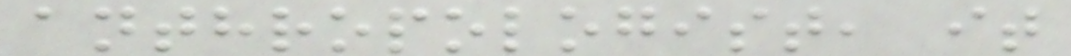anthropologist, it
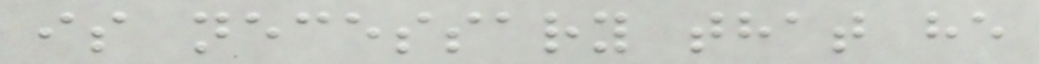is necessary that he
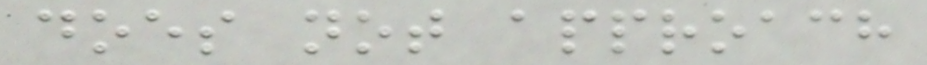does not approach
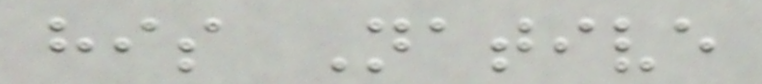his Native
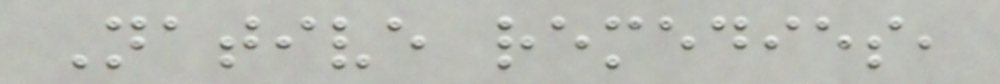Native remedies,
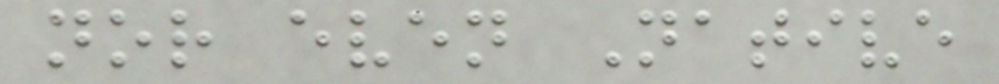nor even Native
